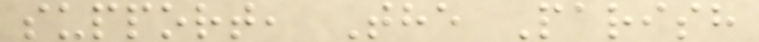support, The Parish
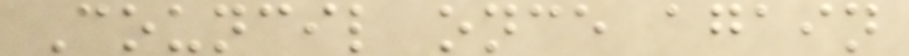Council once again
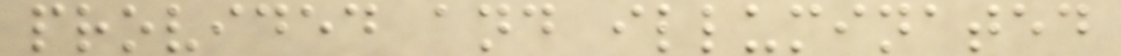provided and illuminated
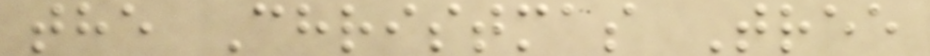the Christmas Tree
